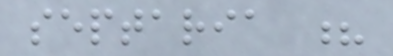septaria ?
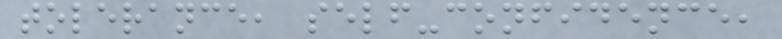tolerance, self-confidence,
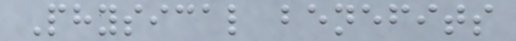Physical benefits
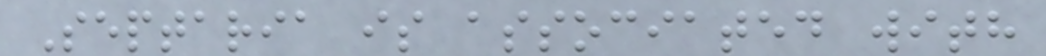Septaria is associated with
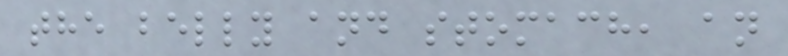the belly and stomach, an
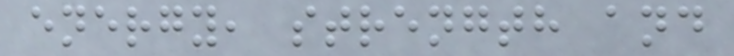energy, strength and
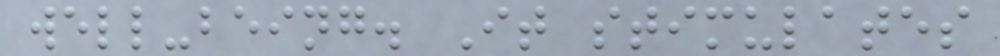well-being. It stimulates
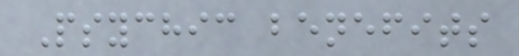Psychic benefits
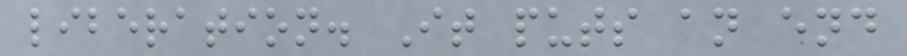liberation. It puts an end
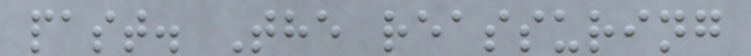past. The reassuring
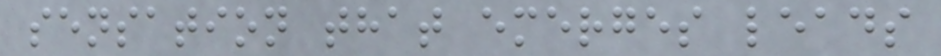sensation that emerges leads
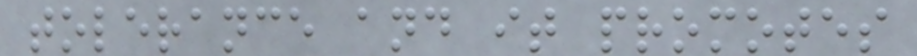tolerance and it promotes
